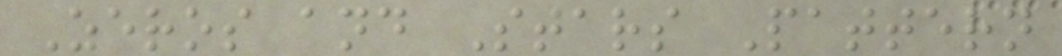Zeros and Stars Pattern
